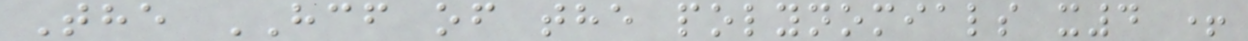The HCF of the polynomials x4 +
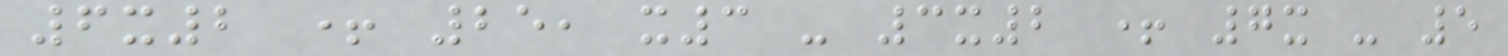6x2 + 25, x3 - 3x2 + 7x - 5
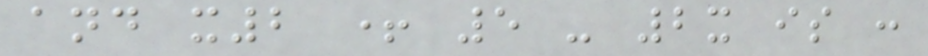and x2 + 5 - 2x is :
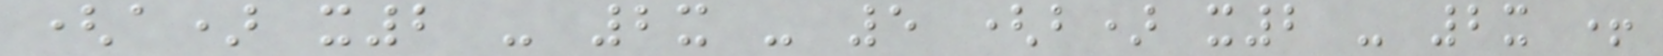(a) x2 - 2x - 5 (b) x2 - 2x +
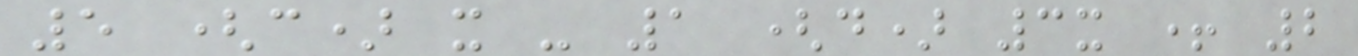5 (c) x - 1 (d) 3x + 2
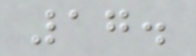17.
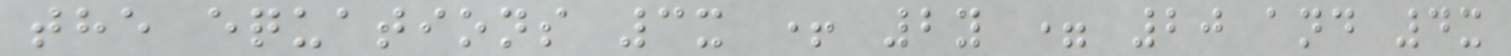the equations 3x + 2y = 20 and 4x
